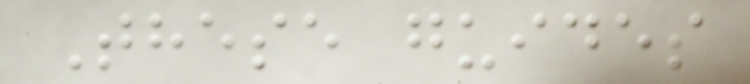These guides
